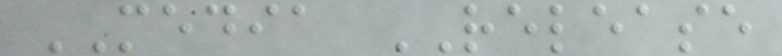MEDIA RELEASE
